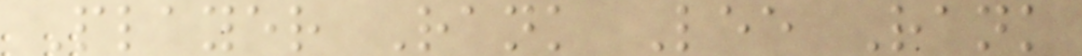Player Rank Lee Rank
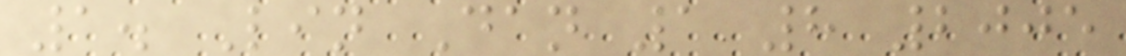1. Lin Dan 1 8 2005
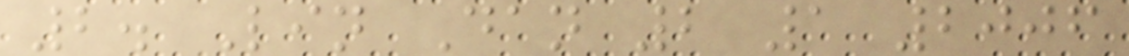2. Lin Dan 2 1 2006
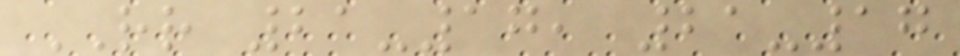RR 21-17, 21-17
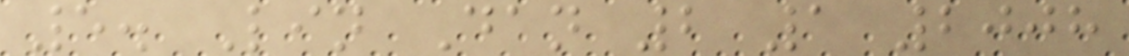5. Lin Dan 2 1 2008
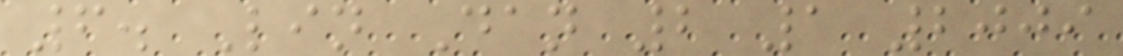6. Lin Dan 2 1 2009
